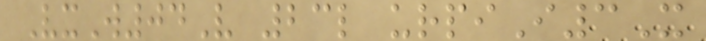VxW04V 23l urpiI3X
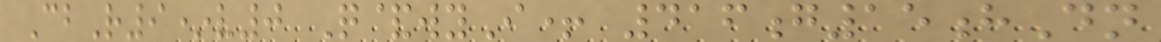CbR9*v0 Q&wyI+ 416g15hDn
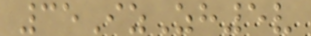35IzZh5v
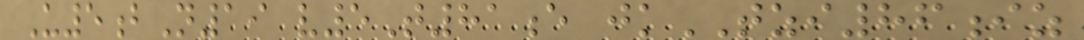U5bN19 v5T81e jkTZI86iz
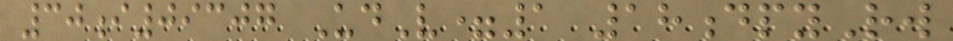30i09307 UdV=1 18dpyRw
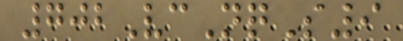702VcNqS9
